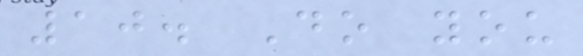10. Do you
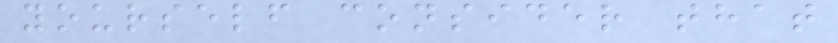yourself consider that
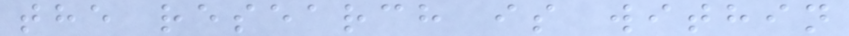the research is within
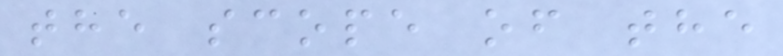the scope of the
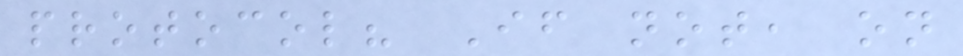protocol? If not, on
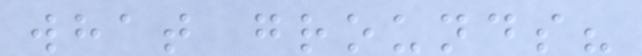what grounds?
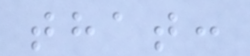that:
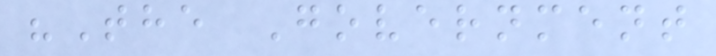"The Government
